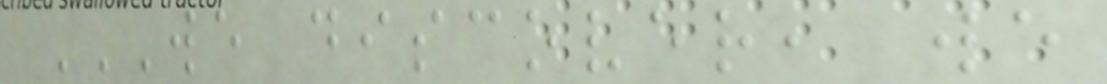WE DISCOVER, WE
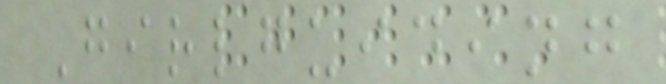Girlguiding
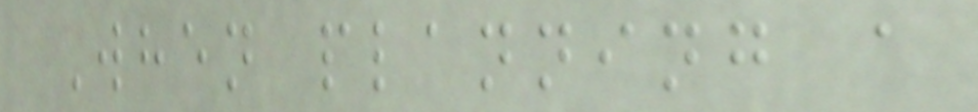When planning a
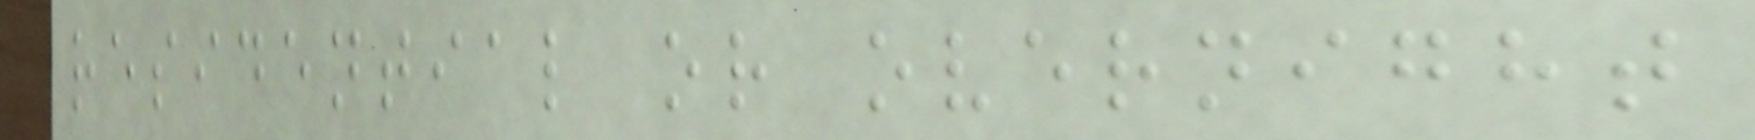residential or overnight
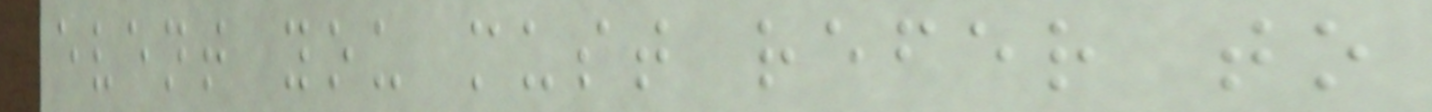event you must refer to
